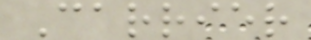Carrier
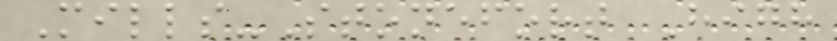Mills-Stonefort High
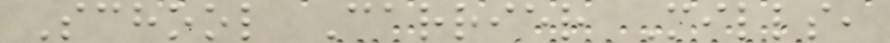School Carrier Mills,
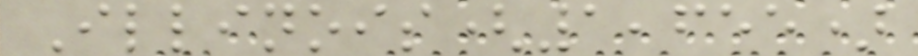Illinois(1,655)
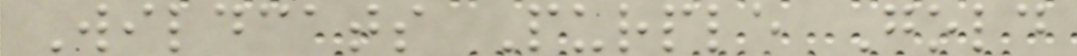Wildcats Purple Gold
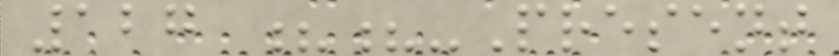127 ??-Present
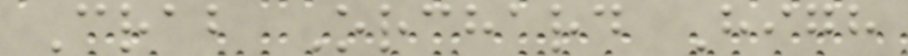Crab Orchard High
